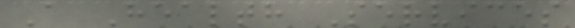A Health Services
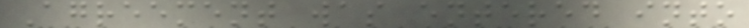Agreement was entered into
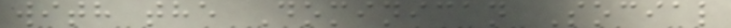with the Dominican Social
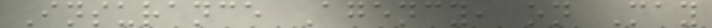Insurance Agency, on May
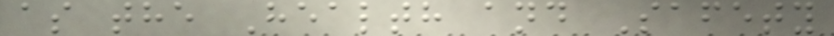as the Health and Safety
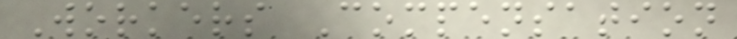Workers Compensation
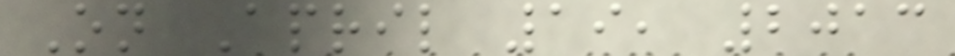On April 19, 2013
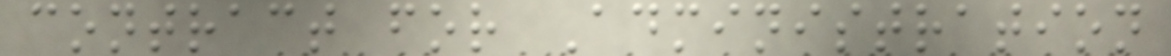contract for Administration
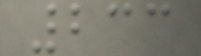233
